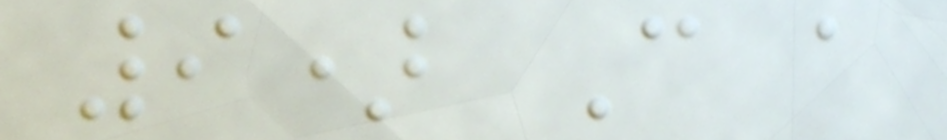9) Can a
